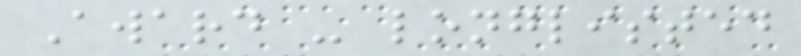Award - longlisted
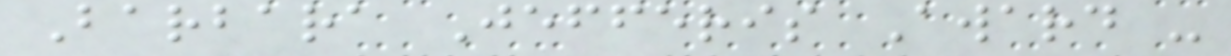Barbara Jefferis Award -
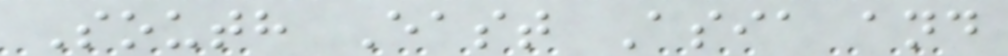South East Asia and
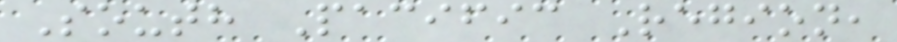South Pacific Region,
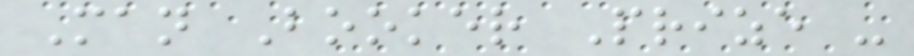Man Booker Prize -
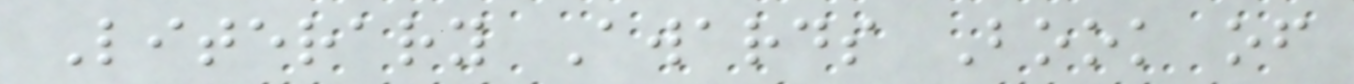Literary Awards Book of
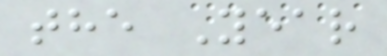the Year
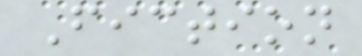Fiction
